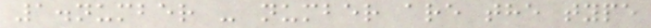1.number - number are the type
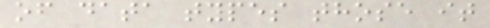of data types those it
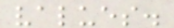values.
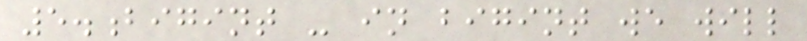5.bigint - in bigint we will
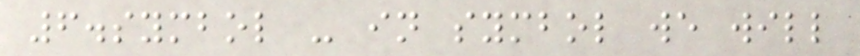6.symbol - in symbol we will
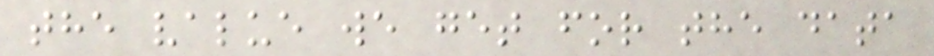the value we get for the data
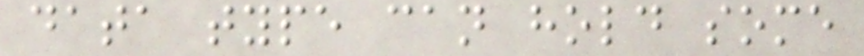data type can hold some
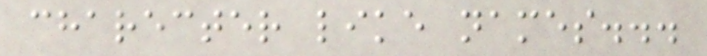charecter like names...
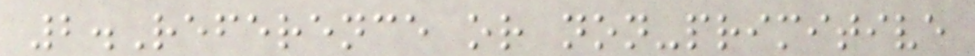2.Reference or non-primitive
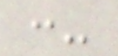:-
